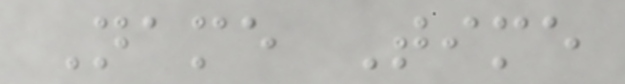Name Time
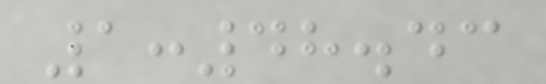1:48.43
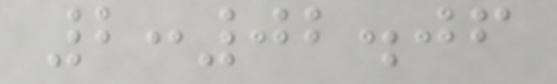2:02.06
